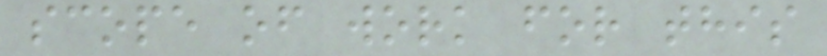scope of work for this
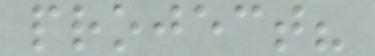project?
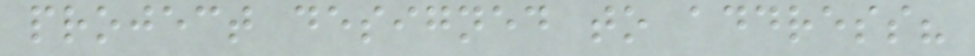project designed to address?
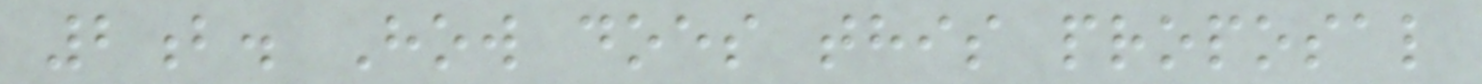2b. How does this proposal
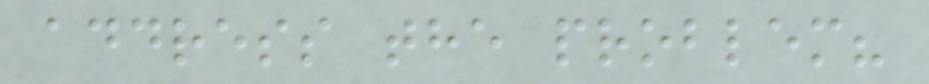address the problem?
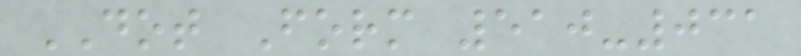DOT Form 510-031
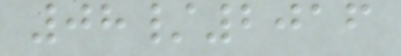08/2016
